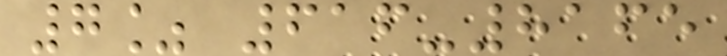7% 616-8165
